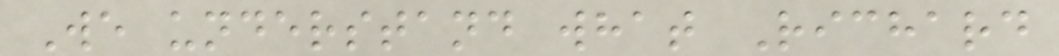We understand what Richard
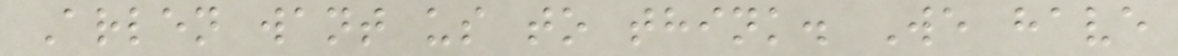Arlen want us to think. We have
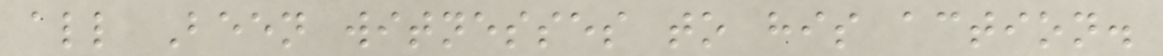all Been witnesses to his action.
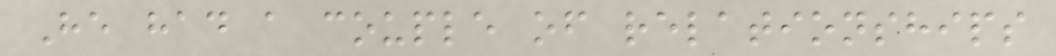He had a couple of relationships
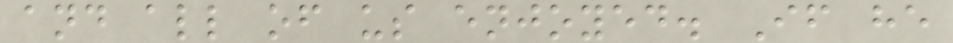and all of us enjoyed. If he
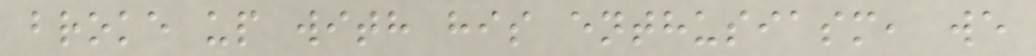broke up with his enthusiasm, we
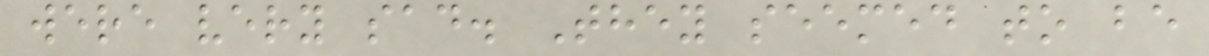were very sad. They seemed to be
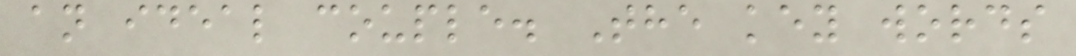an ideal couple. The key words
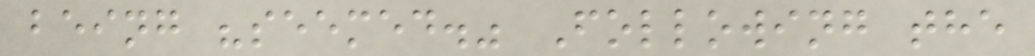being "seemed." Following the
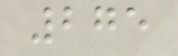275
